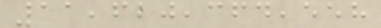11,620,364,558
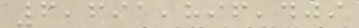6,691,896,409
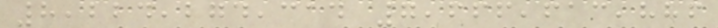8,224,274,314 7,666,613,886
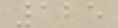125
